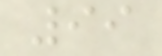99
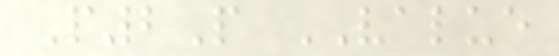P2P VALUE
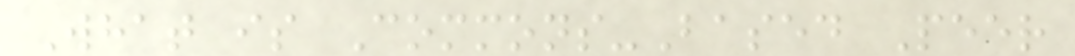What is Commons-Based Peer
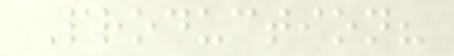Production?
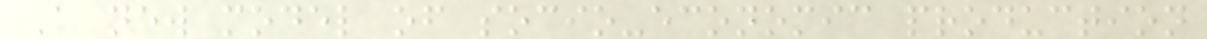A new model of socio-economic production
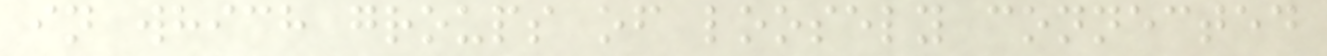in which groups of loosely connected
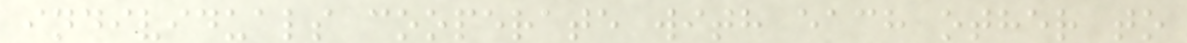individuals cooperate with each other to
